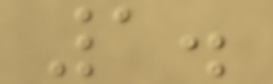1.
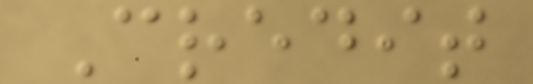Credit
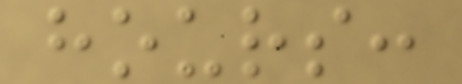hours:
